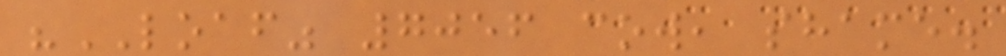"LOAF" 7056 cow, shame.
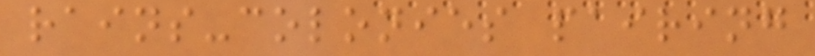rains-colonies pairing
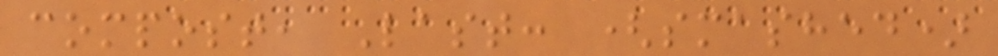compost, Last: (smashed)
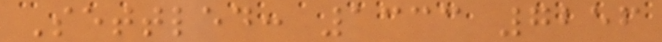Settled: 1333 7256
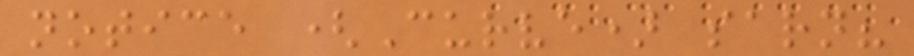notice (Curve) sarn?
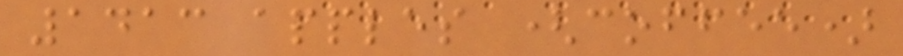1413 apples (coffee)
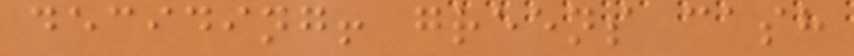deciding! greens cash
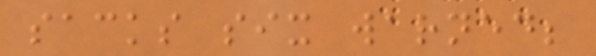sacks six warned;
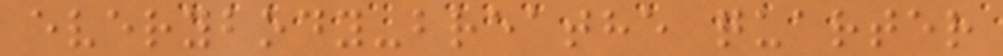everybody-breathe quarter
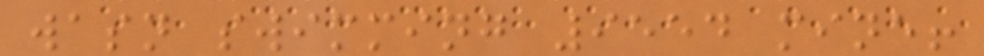wasn swimming 9554 mine!
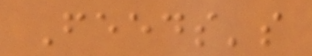Feeds's
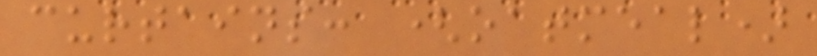curtains: (oatmeal)
